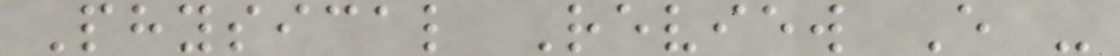Physical Review E -
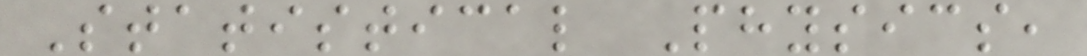Statistical Physics,
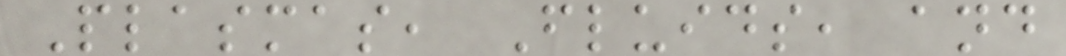Plasmas, Fluids, and
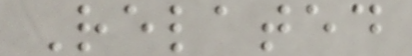Related
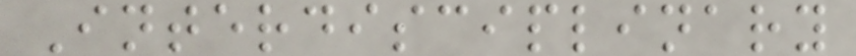Interdisciplinary
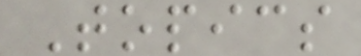Topics
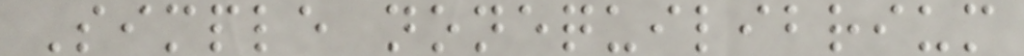Simple nonequilibrium
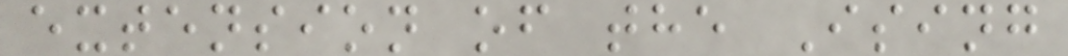extension of the Ising
